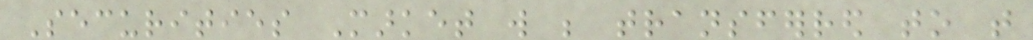Securities Market will be transferred to that
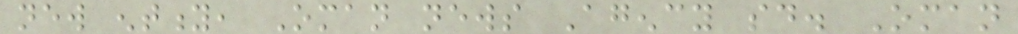new entity, Oman news Agency said. Oman
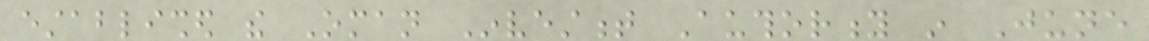established the Oman Investment Authority in June
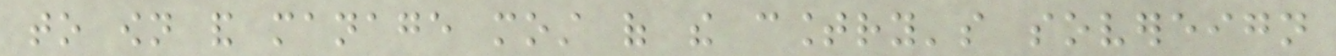to own and manage most of the country's sovereign
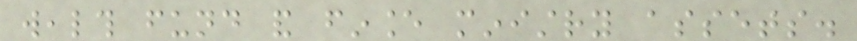wealth fund and finance ministry assets.
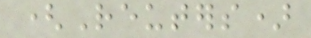(Reuters)
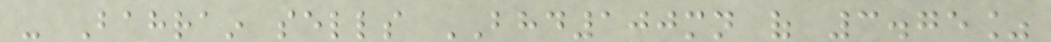- Bahrain sells BHD100mn of 3.75%
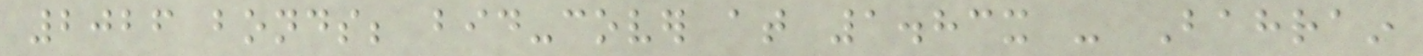2026 bonds; bid-cover at 1.83x - Bahrain
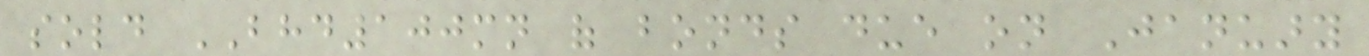sold BHD100mn of bonds due on January
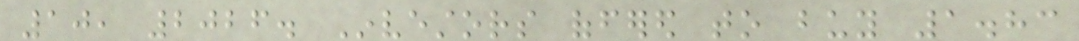10, 2026. Investors offered to buy 1.83
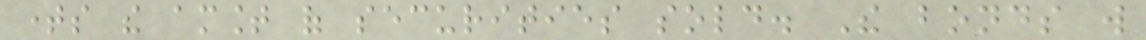times the amount of securities sold. The bonds will
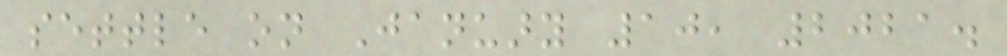settle on January 10, 2021.
